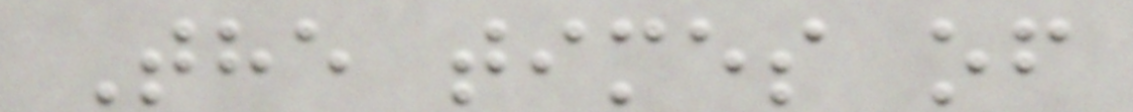The times of
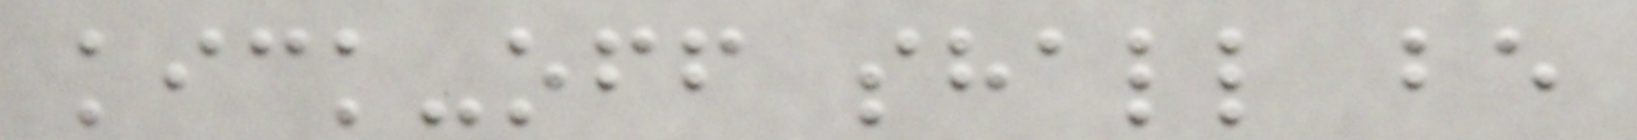kick-off shall be
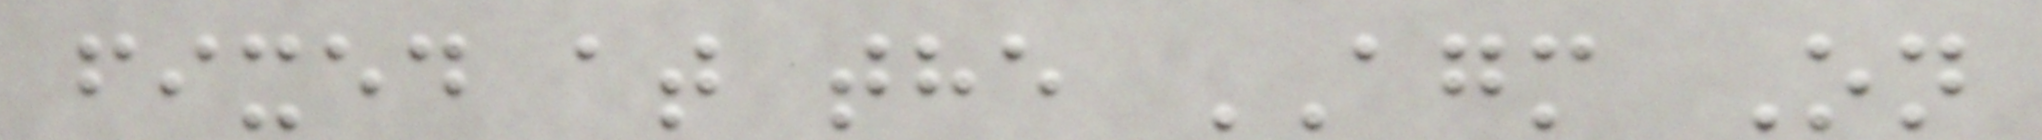fixed at the AGM On
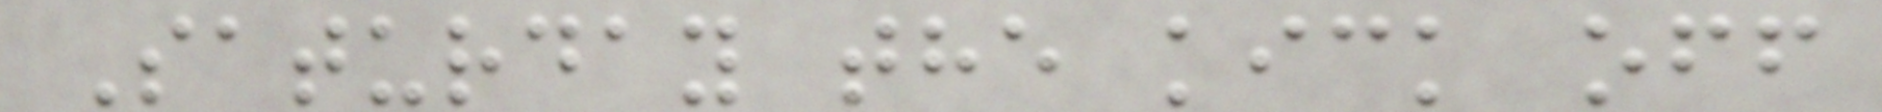Saturday the kick off
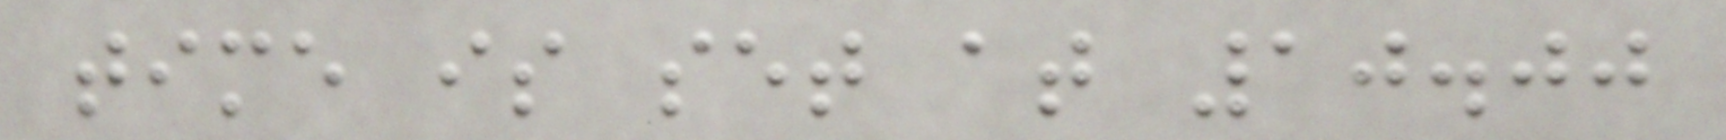time is set at 10.00
